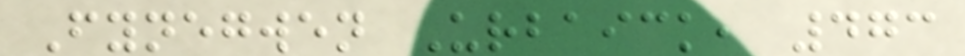Fynegwen Urbaick, 473
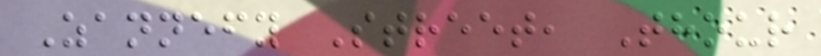Zannefy Street, Thour
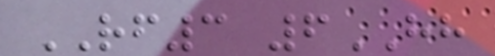RF3 6HH
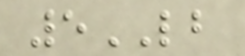5LB
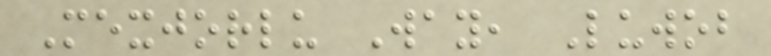Mexjorlu Way, Luwob
